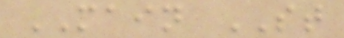MAIN ST
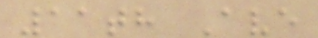11th Ave
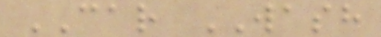CAR WASH
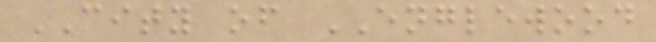CITY of ENGLEWOOD
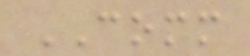COMM
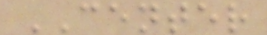CENTER
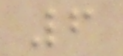6
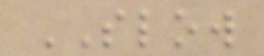SLOW
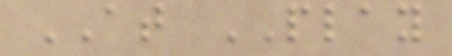AT PLAY
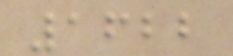1622
